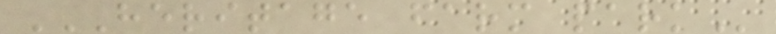HERITAGE FARM PARK
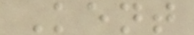Kent
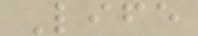Life
